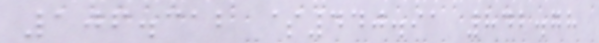106.312 $440.91 842.78
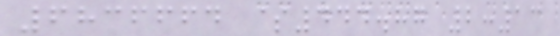6836664 $444.87 2:13
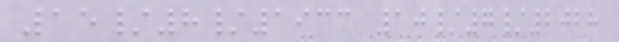15/8/1933 10/7/2028
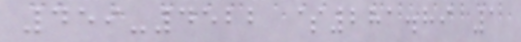459-4522 $281.89 1
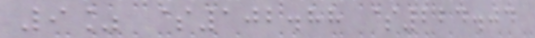9% $102.88 $224.04
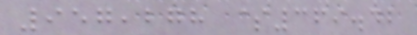957,278 $369.42
